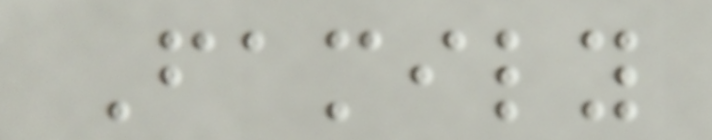Family
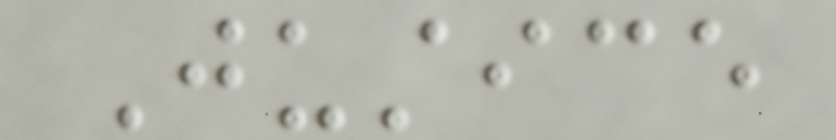Justice
